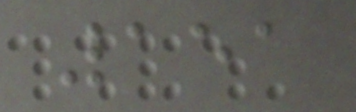151
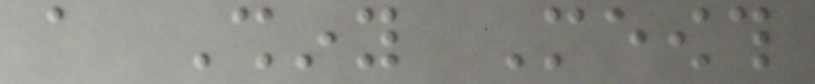a Shiny Meowth
